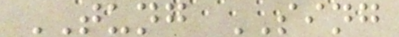TUNG SING
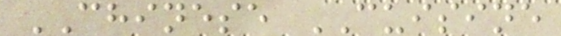CHINESE CUISINE
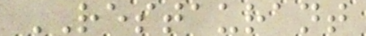RESTAURANT
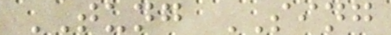TUNG SING
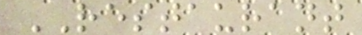RESTAURANT
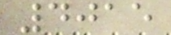4015
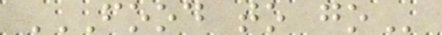FOOD TO GO
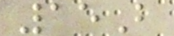15B
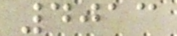4013
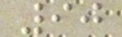90
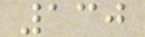130
